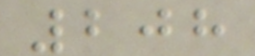208
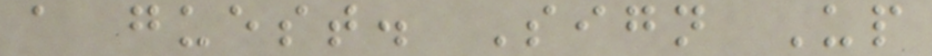a guest. Sign Up
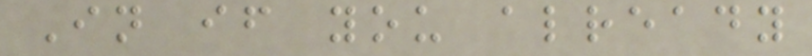In if you already
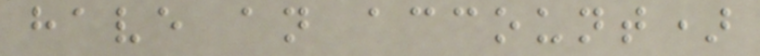have an account)
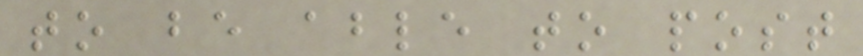to be able to post
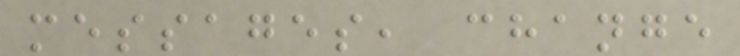messages, change
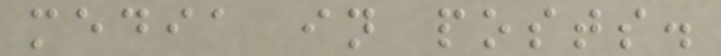media in posts.
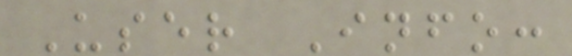User Info:
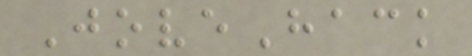JoveHack
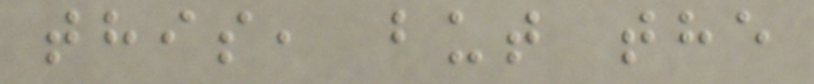this, but the
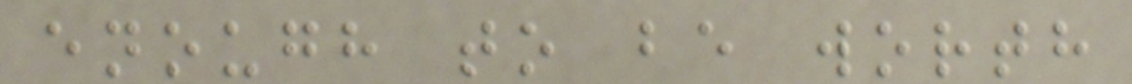enough to be worth
